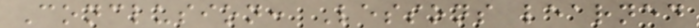Conclusion: Lessons learned
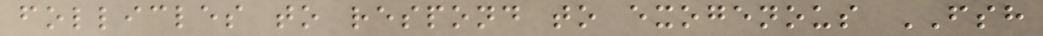follicles to respond to exogenous FSH
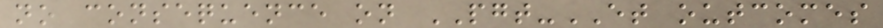no consequence on PGT-ET outcomes
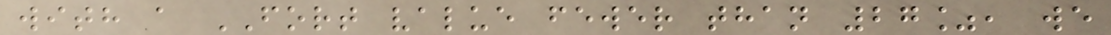with a FORT value fewer than 27%, we
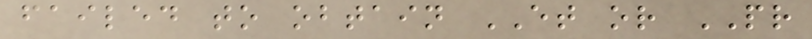failed to obtain ET or PR
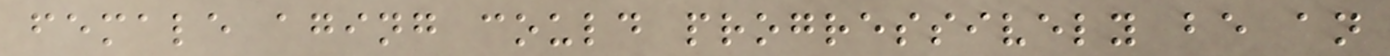female aging could progressively be an
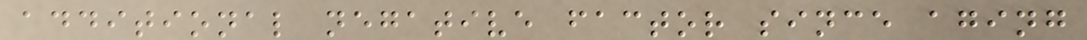additional negative factor since aging
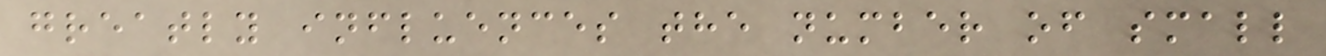greatly influences the number of small
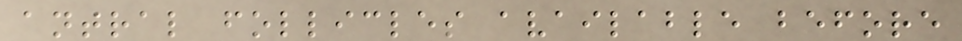antral follicles available before
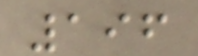196
